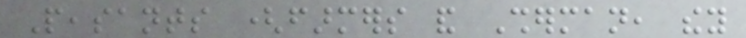Peasants (farmers and Sherman, they
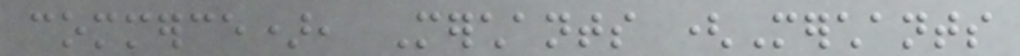commerce), Merchants (Merchants
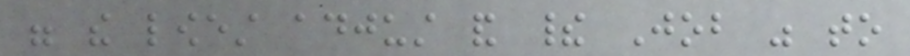were the lowest adjust and their Job was to
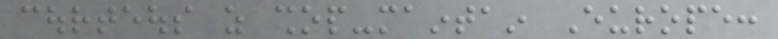courteous as shop-maintain Europe:
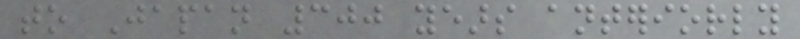to Japan 300 years anteriorly
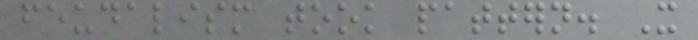feudalism took pattern. It
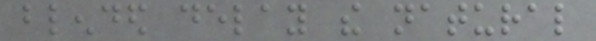blended delay the natural
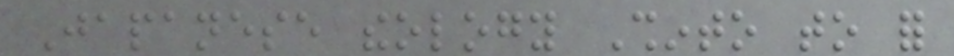Japanese theology Shinto to for
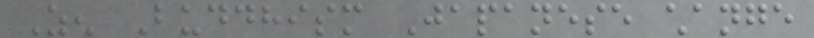Zen Buddhism Japanese change
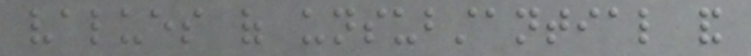values of unsubstantial and
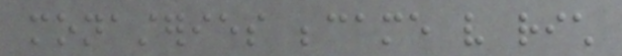monasteries became very rich
